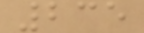235
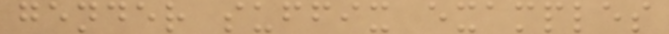gender suffix examples
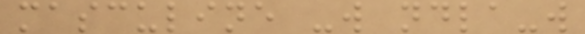masculine -w ndla-w
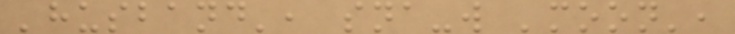'husband', sna-w 'moon',
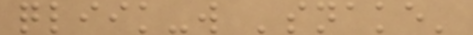qliik-w 'snake'
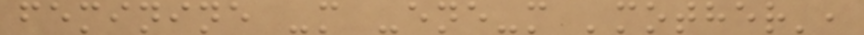feminine -m -ene-m 'mother',
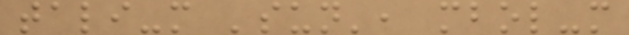tali-m 'sun', mbol-m
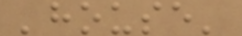'house'
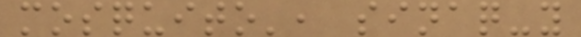mosquito', sinaq-y
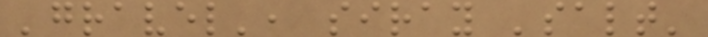'gravel', siray 'salt'
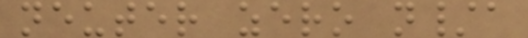neuter zero n/a
